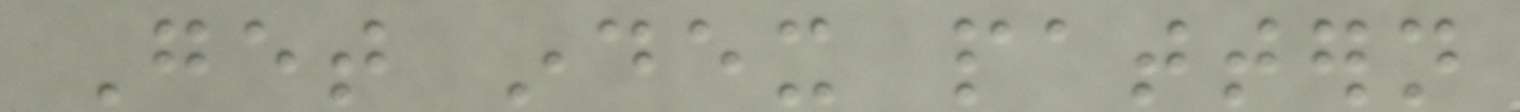Get index pattern
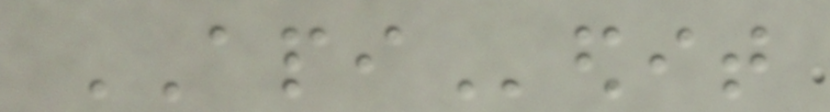APIedit
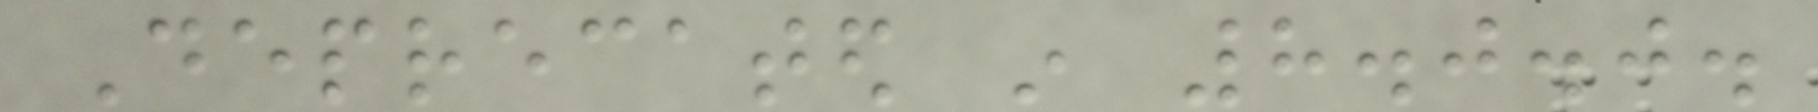Deprecated in 8.0.0.
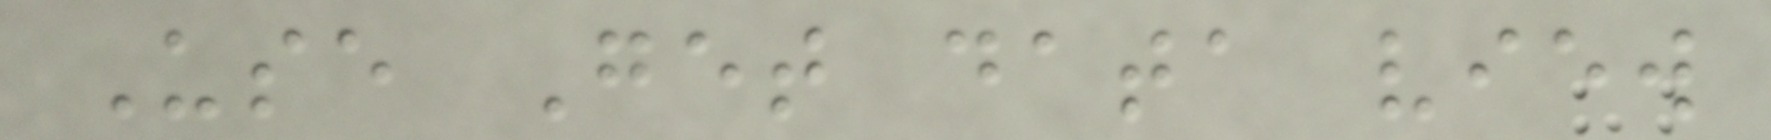Use Get data view
